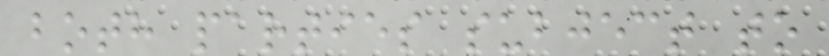both parties subject to
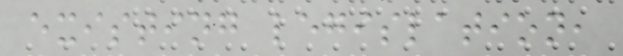existing legislation,
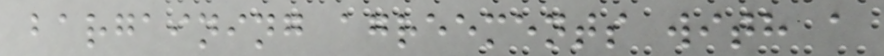bargaining agreements with a
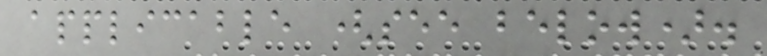applicable (see below).
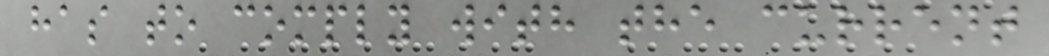has to comply with the current
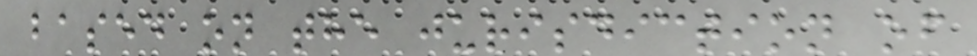based on the jurisdiction of
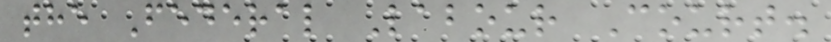the Federal Labour Court.
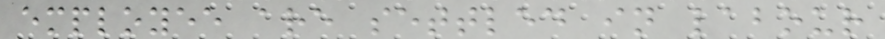employee are settled in labour
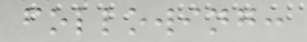following:
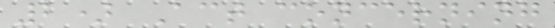2) Act concerning
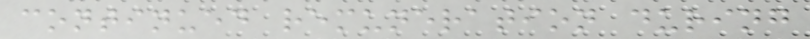continued remuneration during
